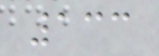133
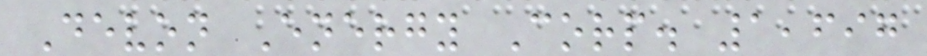Devon Energy Corp. 1,697
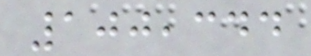100,344
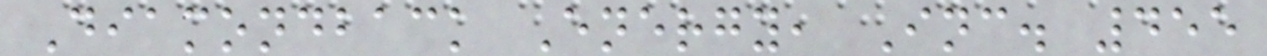Diamondback Energy, Inc. 455
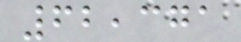62,371
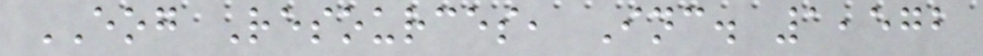EOG Resources, Inc. 1,572
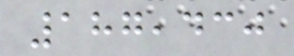187,430
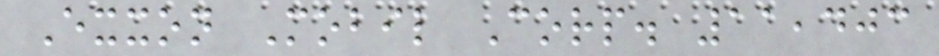Exxon Mobil Corp. 11,403
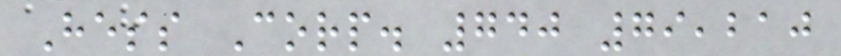Hess Corp. 740 79,210
